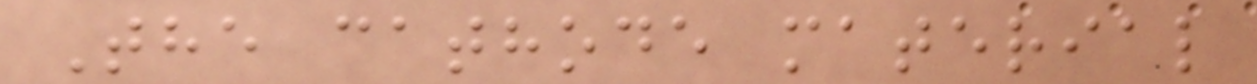The cathode material
